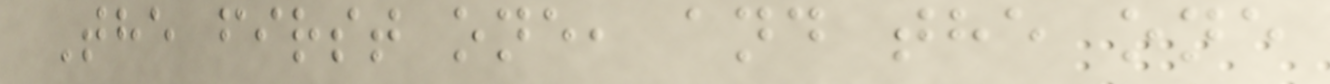The first one, and the one
